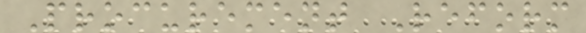Procurement Reform
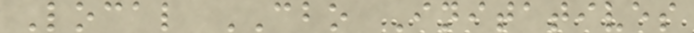Local CBO Initatives
